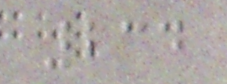234
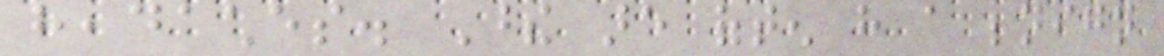headaches. These are often have a benign
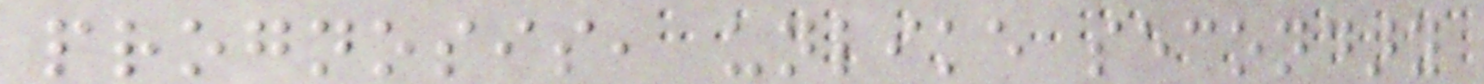prognosis, unlike secondary
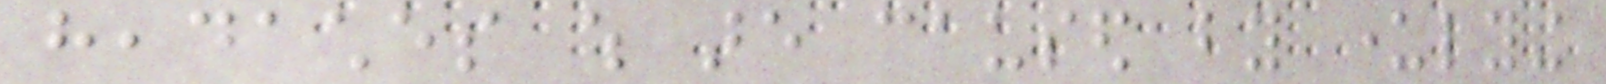headaches which are caused by underlying
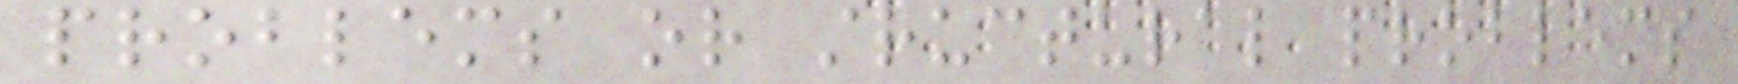problems or structural problems
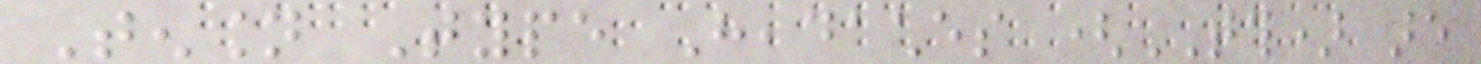Tension Type Headaches (TTH) are
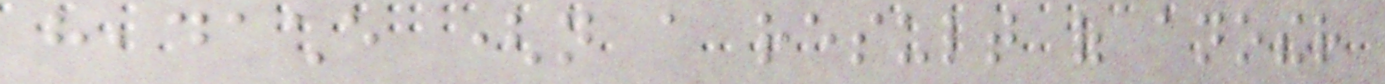headache (not a result of another
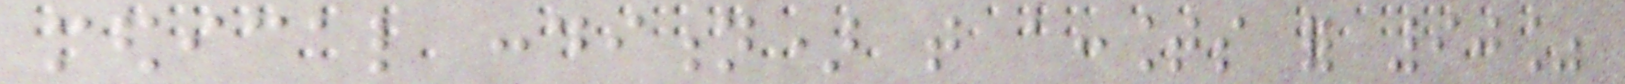medical condition) that accounts for 90%
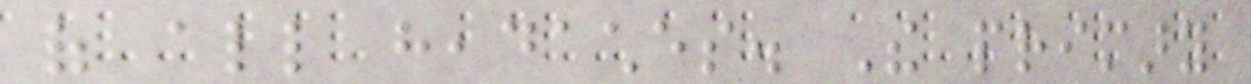of all headaches. The primary
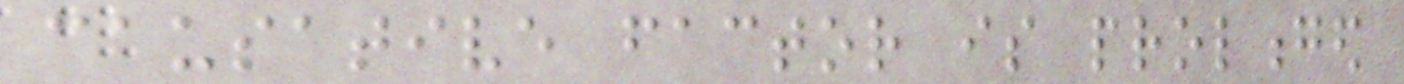causative factor is prolonged
